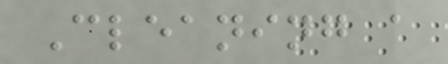Cleaning a
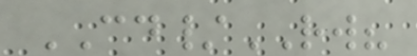CD/RW?
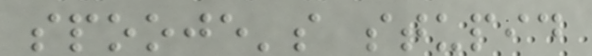spooje's stupid
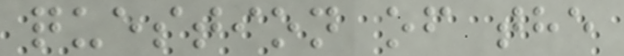question of the
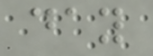day
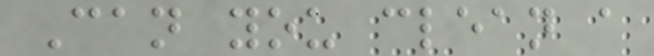Can you clean a
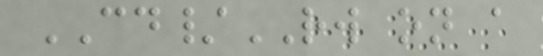CD/RW on a
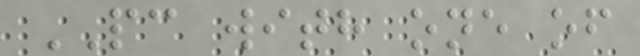PC with one of
